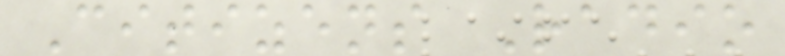Citizens Radio
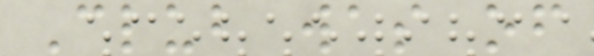Club was of
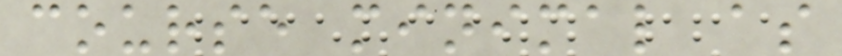course minimal as
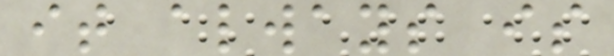it always is
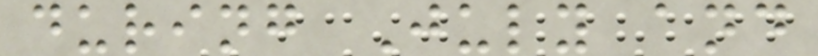during July and
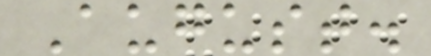August.
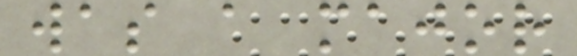was a major
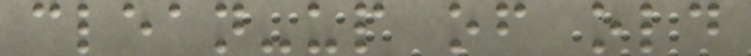clean-up of old
